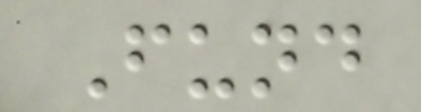Fund
